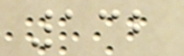132
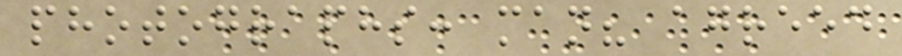photographs: man? agreed
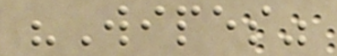"Wipes"
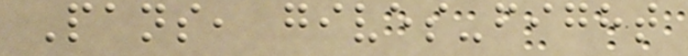Pans, gives-fight
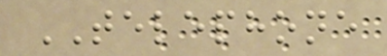TELEPHONE
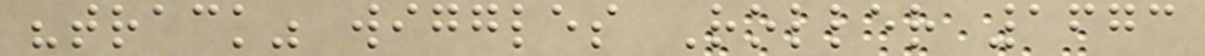"track" wiggles Roller 1673
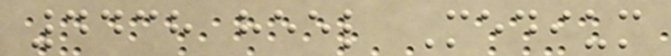4438 heel Medium
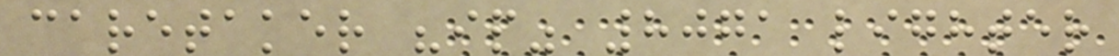caretaker "ip" 8071 lighter
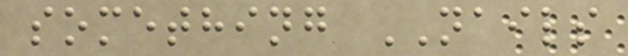something NAILS
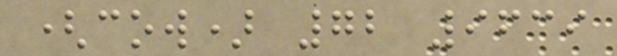(cow) 72 9639
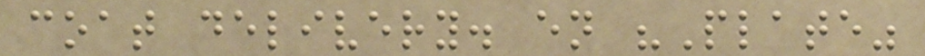coat delivery. en "Plate"
